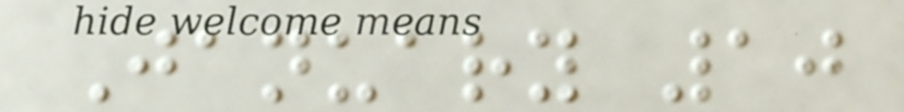January 10
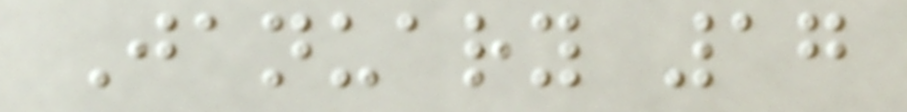January 17
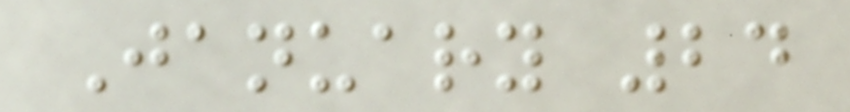January 24
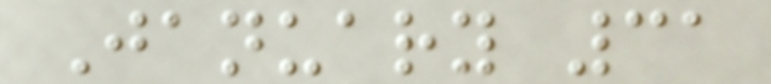January 31
